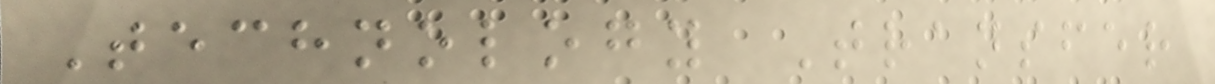Technology Transfer
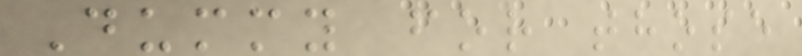Dummy for those
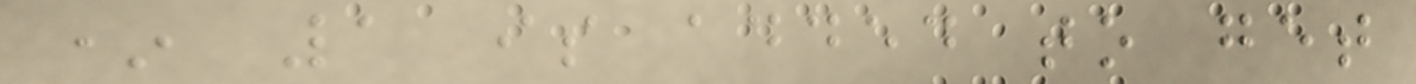* 1 is added to get
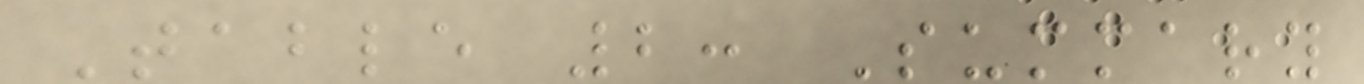Table 2: Summary
